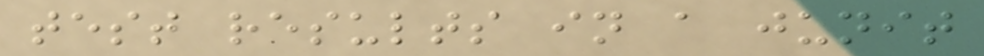test results in a junit
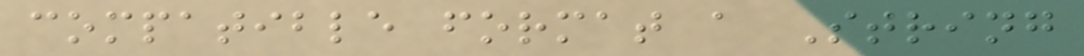compatible format a String
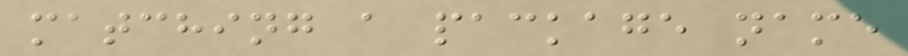matching a package name
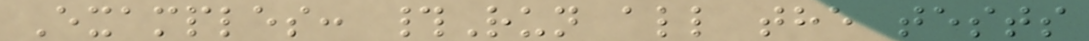Examples: #Run all the tests
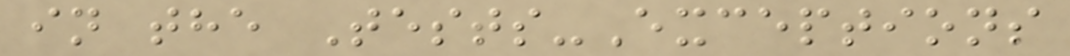in the Tests-Exceptions
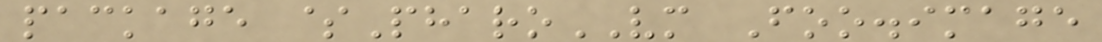package $PharoVM Foo.image
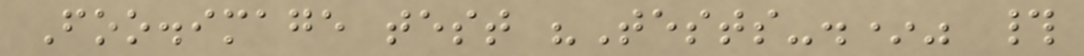Foo.image test "Tests-.*" #
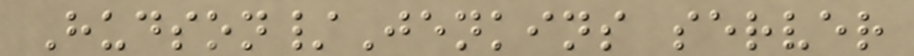Hudson/Jenkins server
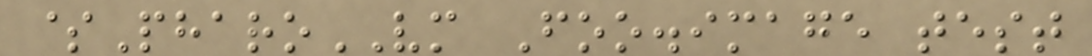$PharoVM Foo.image test
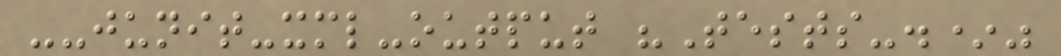--junit-xml-output "Tests-.*"
